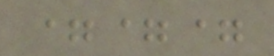===
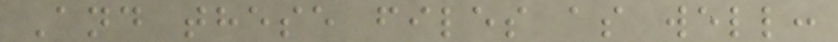And these files as well:
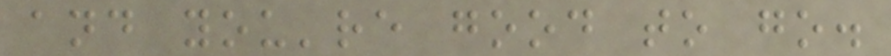and you're good to go.
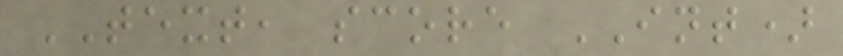TEXT, score INT)
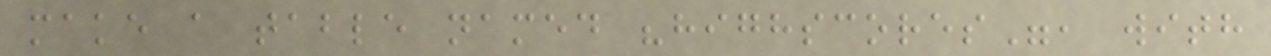make a table named "highscores", with
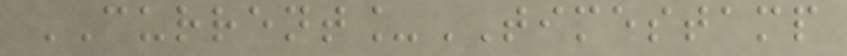CURRENT_TIMESTAMP
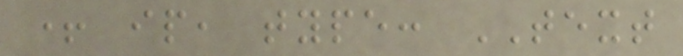+ ip, type: TEXT
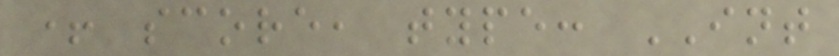+ score, type: INT
